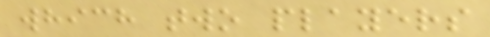which two players
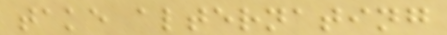take alternating
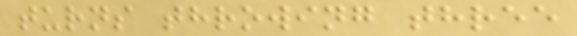turns throwing three
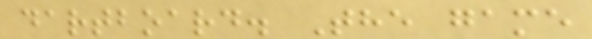dartboard. The game
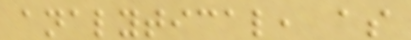analytical, as
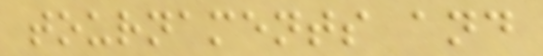tournaments and
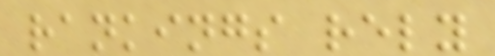rankings rely
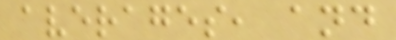averages, and
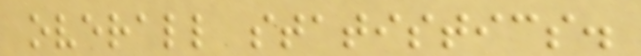overall statistics.
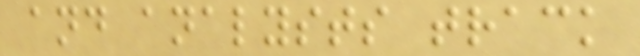and analysts track
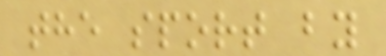the sport by
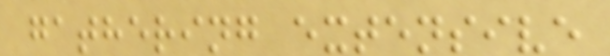gathering extensive
